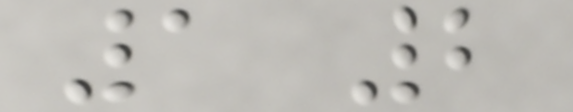1 2
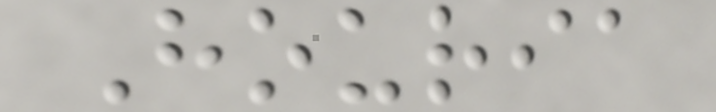Houria
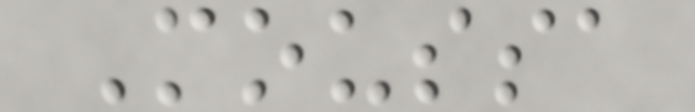Moussa
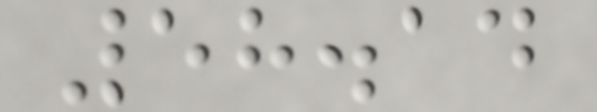58.14
